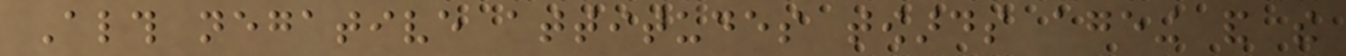Although negative attitudes towards ageing and the
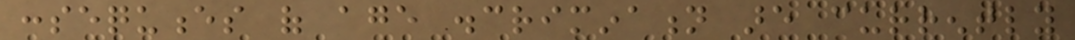consequences of age discrimination are currently
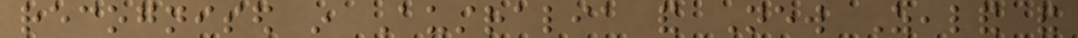recognised in Australia and New Zealand and
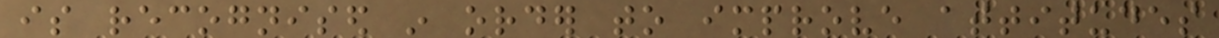is recognised in order to improve attitudes
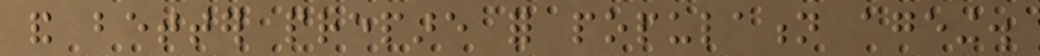and better prepare for population ageing.
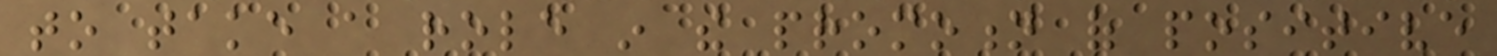to take a role in the promotion of positive
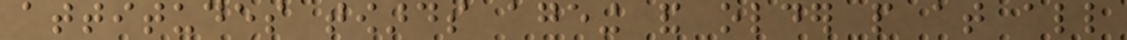attitudes towards ageing and older people at all
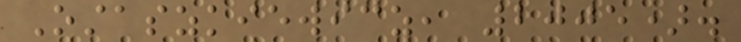Ostaszkiewicz, 2005).
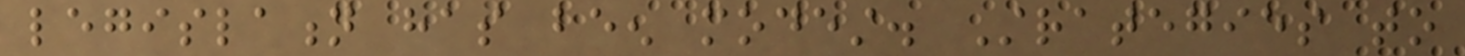legislation has been modest. Strategies to
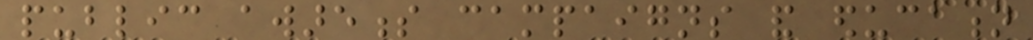public awareness campaigns and education
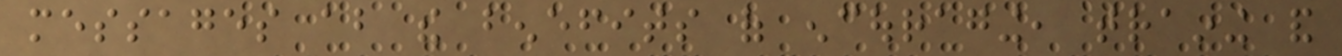messages about the benefits of encouraging, training and
